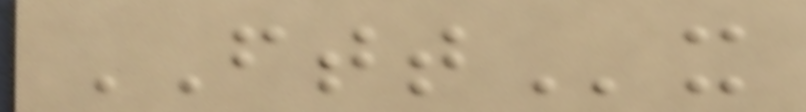FTTx
